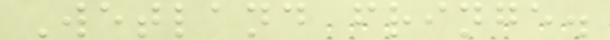Wetland fringe.
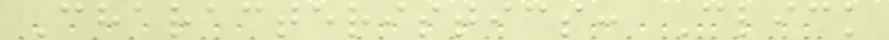Characteristics: Click
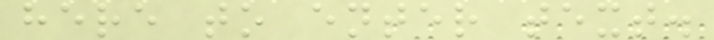here to enter text.
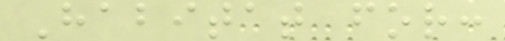Habitat for:
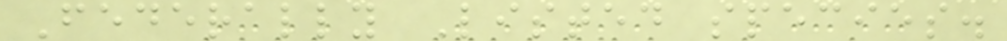Federally Listed species.
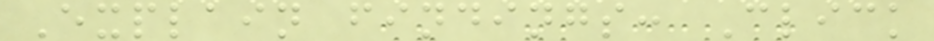Explain findings: Click
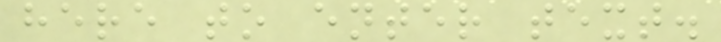here to enter text.
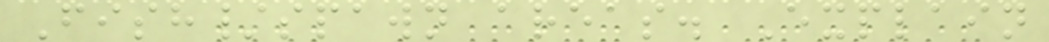Fish/spawn areas. Explain
